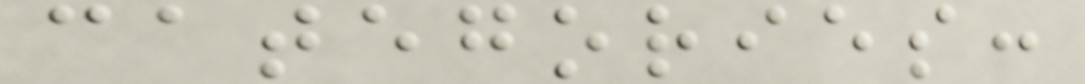categories:
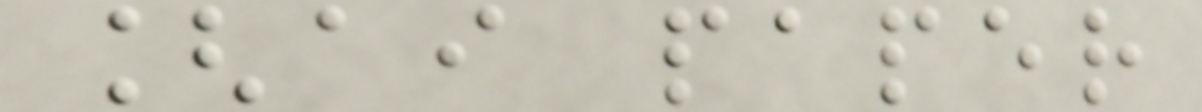[ai paper
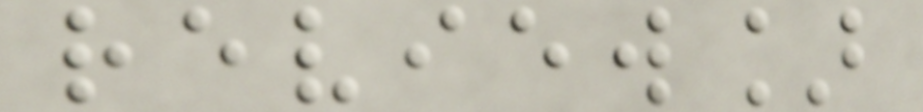review]
